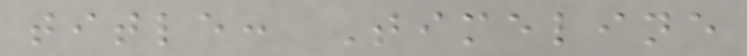title: Timeline
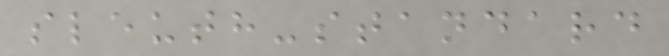sleuth-standard
